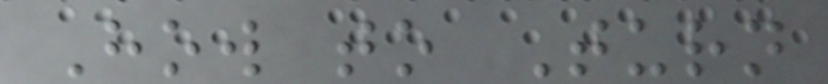How to Turn
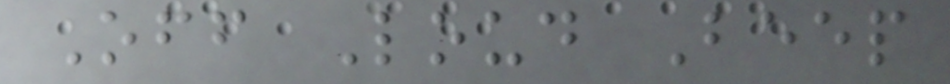Off Loud Beep
